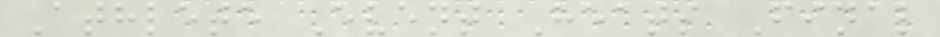Athlete Event Heats Final
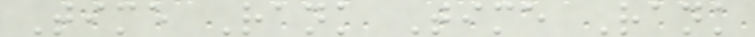Time Rank Time Rank
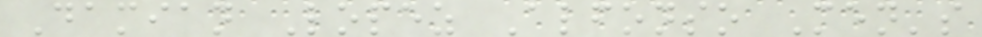Damian Lopez Alfonso Men's
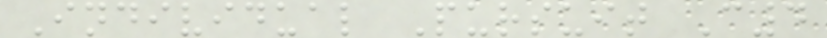Individual Pursuit C4
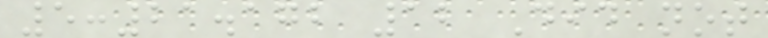5:21.172 12 Did not
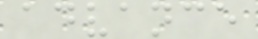advance
